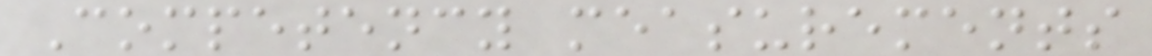Competency measurements
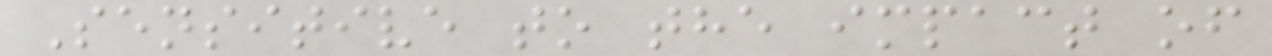Sensitive to the impact of
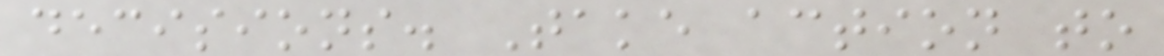decisions. Take action to
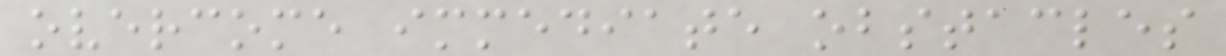overcome immediate obstacles
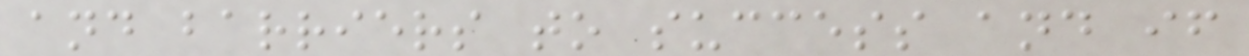and barriers to success and if
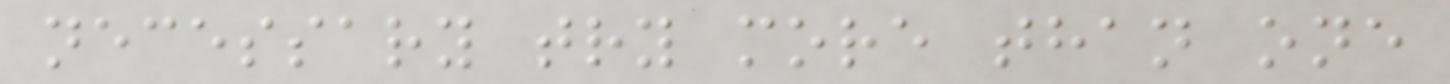necessary try more than one
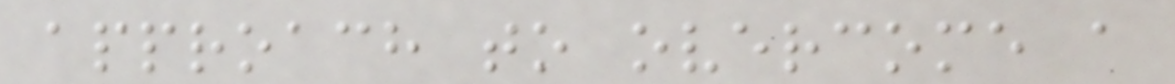approach to overcome a
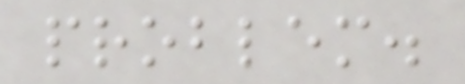problem.
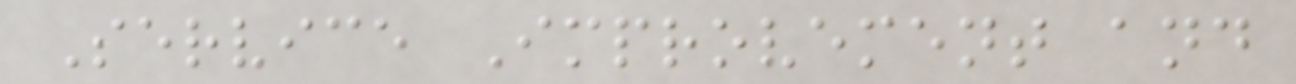Service Improvement and
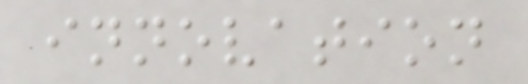innovation
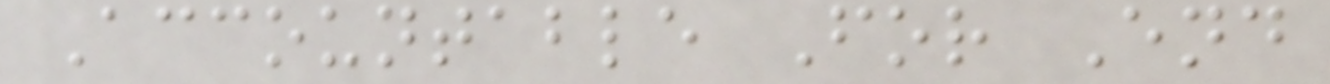Accountable For End
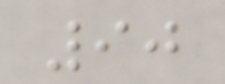90
